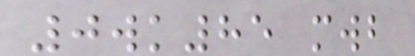0wk85 mwb
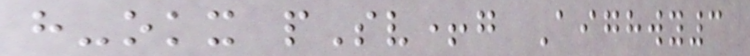h-okx pSv+g Aighwy3
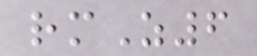rmZ6
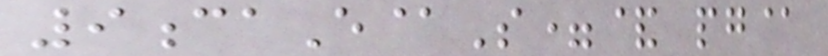9caE@S=& pg@
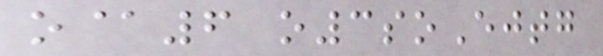o@6 o3soEjtg
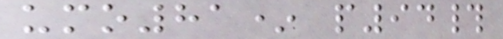umo81* p94#
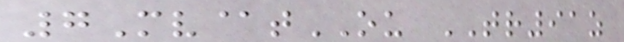7Mv@tOU TR91z
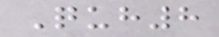Quh8
